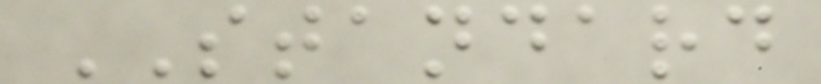STANDARD
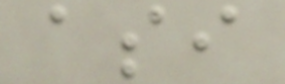asi
